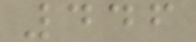446
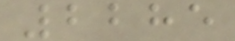2285
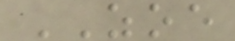ZOE
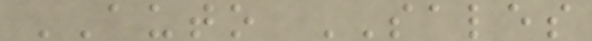AUTO SALES
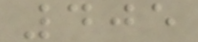405
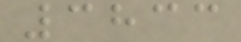3833
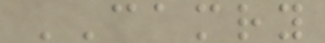CAMRY
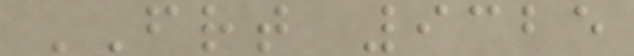FRT 9325
